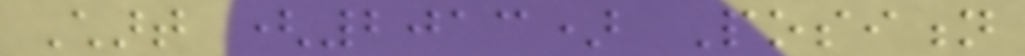Chart (2013) Position
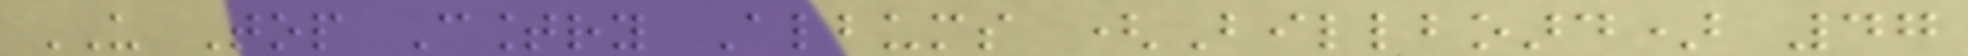US Top Country Albums (Billboard) 47
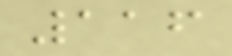116
